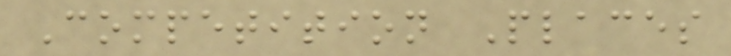Competition Places
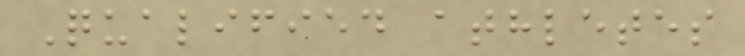Qualified athletes
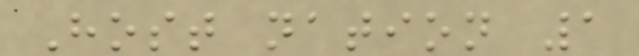Host nation 1
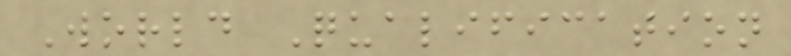World Qualification
